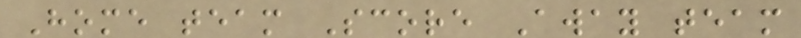Home team Score Away team
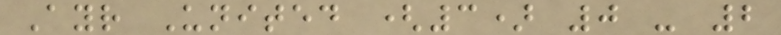Ayr United (3) 0 - 2
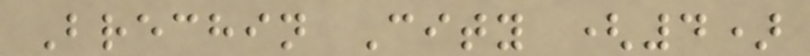Brechin City (4)
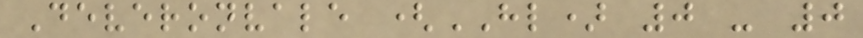Deveronvale (HL) 0 - 0
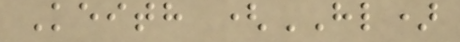Keith (HL)
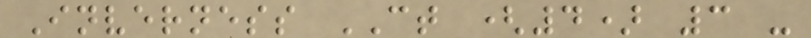Inverness CT (4) 3 -
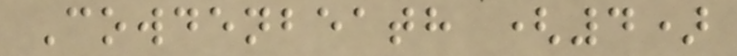Cowdenbeath (4)
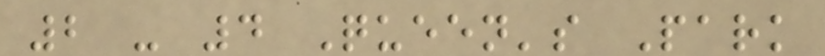2 - 4 Queen's Park
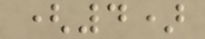(4)
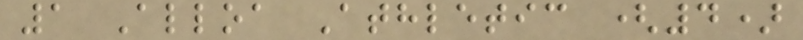1 Alloa Athletic (4)
